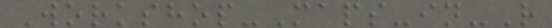Workshop-Maps-in-R
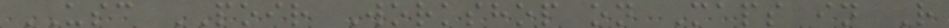USC POIR Workshop on Maps in R
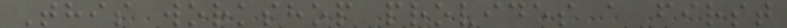This workshop provides a first
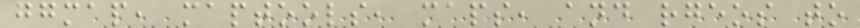ggmap, maptools, maps, and rgeos to
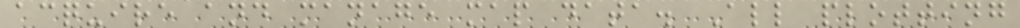acquire and manage map data. All plotting
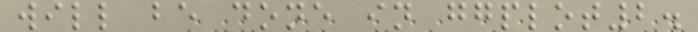will be done in ggplot2.
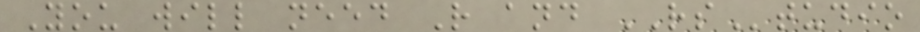You will need R and RStudio
